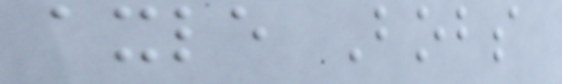axle Bobs
